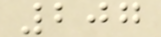207
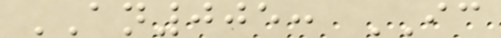AN005: IC
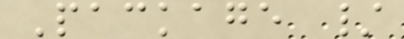Package /
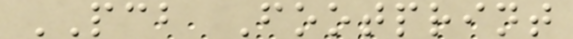PCB Footprint
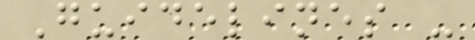Guidelines -
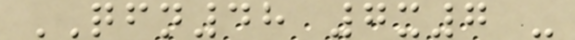QFN48 7x7 -
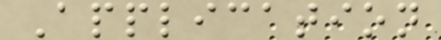Application
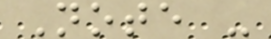Note -
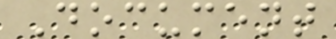Document
